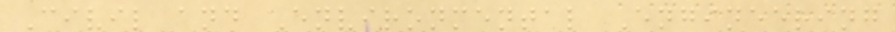Civil and Environmental Engineering
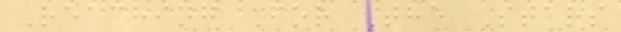Reaching For The Stars
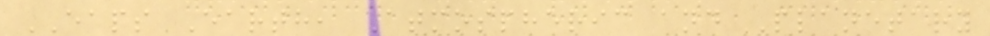EAPS Earth, Atmospheric and Planetary
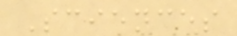Sciences
